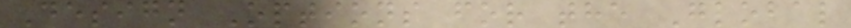Design Options for the Global
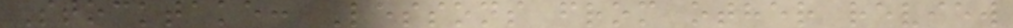Stocktake: Lessons from other review
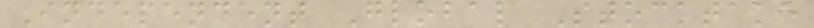Independent Global Stocktake
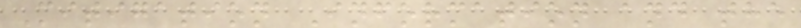Mitigation Information and the
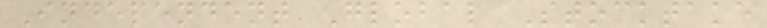Independent Global Stocktake
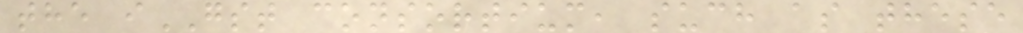the iGST consortium, such as these
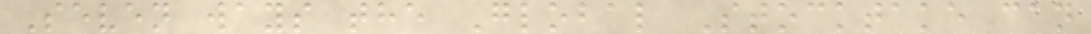Seven ways the Global Stocktake can
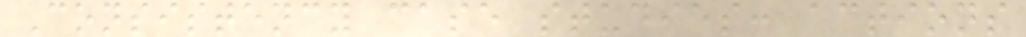Consistency case studies: actions
